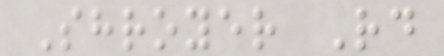Shroyer Rd
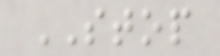STOP
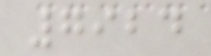7924
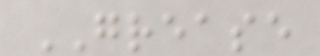GREASE
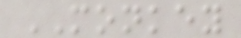MONKEY
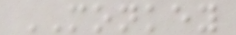MONKEY
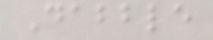Dabble
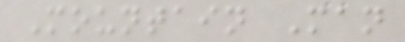Mountain Man
